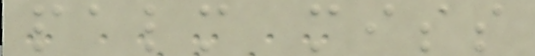palm miss
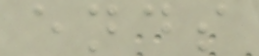ends
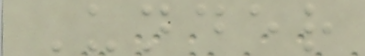Under
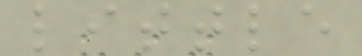little
